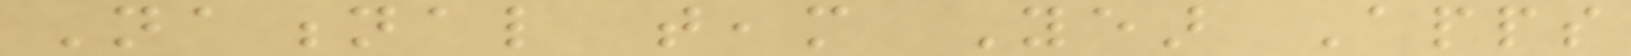National team Year Apps
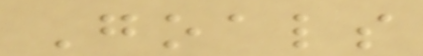Goals
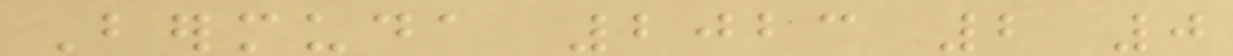Bermuda 2023 2 0
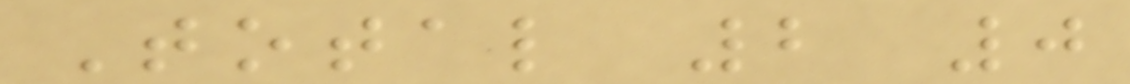Total 2 0
